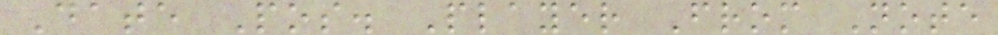Date Pos. Player From Note
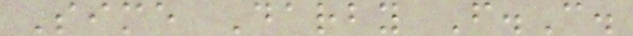Sime Darby F.C.
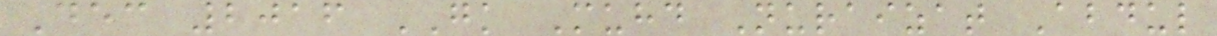Dec 2016 GK Muhd Nuraizat Abdul
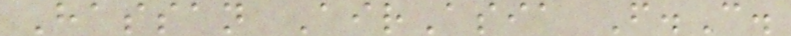Hassan AirAsia F.C.
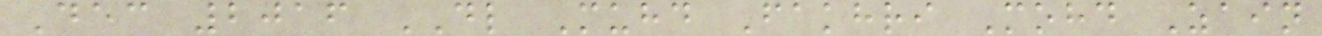Dec 2016 DL Muhd Fakhri Mohd Zain
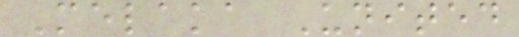Melaka United
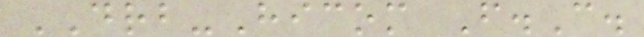DRB-Hicom F.C.
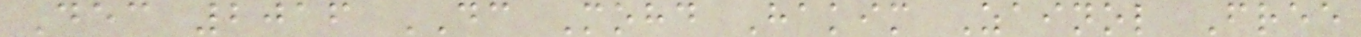Dec 2016 DC Mohd Hakim Zainol Free
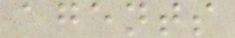agents
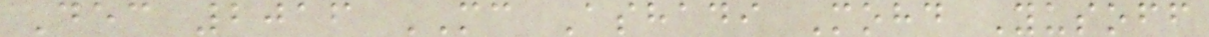Dec 2016 MC Ashadi Mohd Yusoff
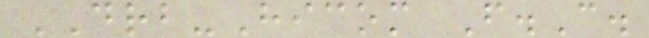DRB-Hicom F.C.
